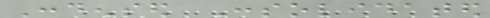Condensed Consolidated
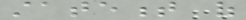statement of
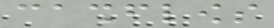cashflows
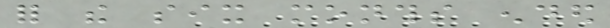for the six months ended
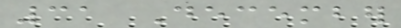31 December
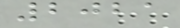2021
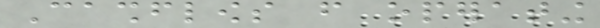Cashflows from operating
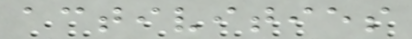activities
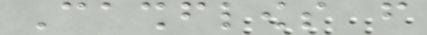Cashflows from
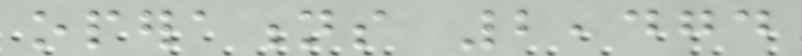operations 2,474
